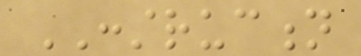CONSTRUCTION
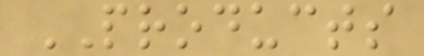PRODUCTS
